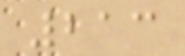213
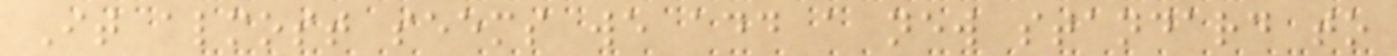It almost seems we add a new standard to
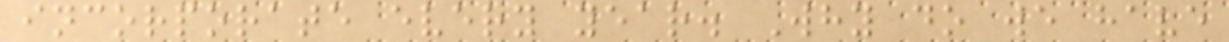incorporate every year. Why do we have
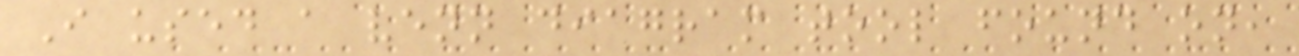I used a venn diagram tool found on,
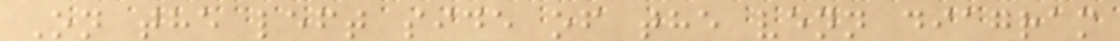On the left side of the venn diagram
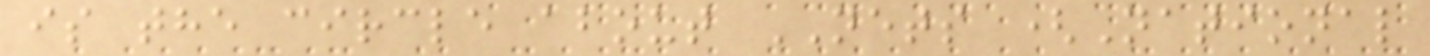is the circle about NETS (National
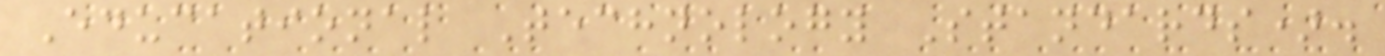Educational Technology Standards).
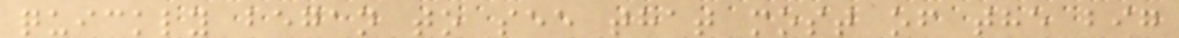quickly began to see that most of the big
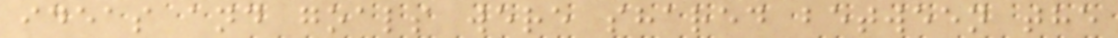ideas and goals were shared between the
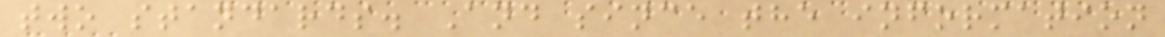two standards. And since the information
